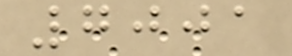7001
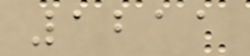1211
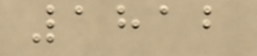1812
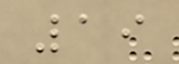19
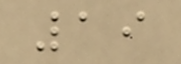19
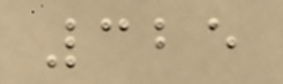325
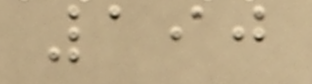190
